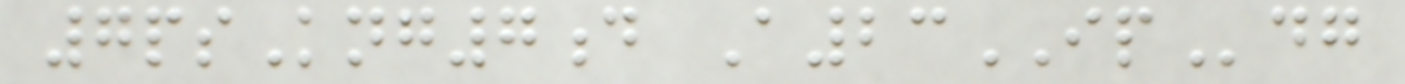7psKng7d A23IPdg
